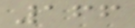166
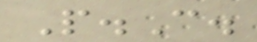P.C.
